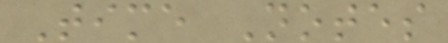Time Notes
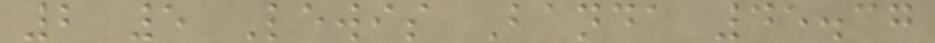2 5 Lewis Banda 45.37
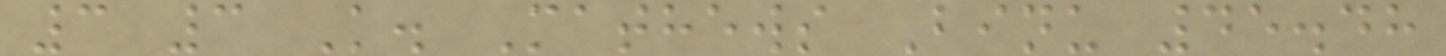3 3 K. Mathews Binu 45.48
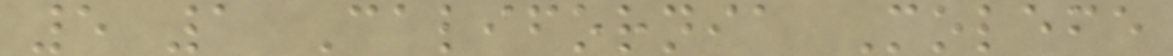5 1 California Molefe
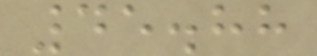45.88
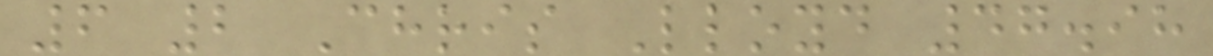6 2 Chris Lloyd 47.98
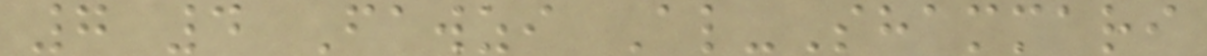7 4 Fawzi Al-Shammari
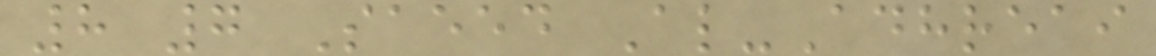8 7 Saeed Al-Adhreai
